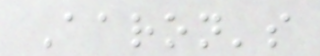Aaron's
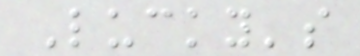Lucky's
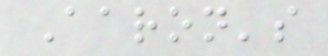Aaron's
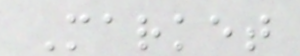Market
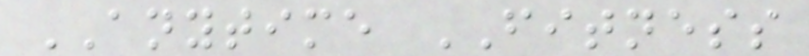ANYTIME FITNESS
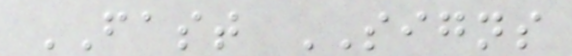FAST SIGNS
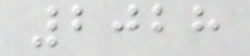2028
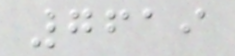7619
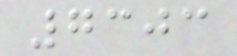7303
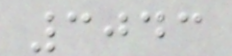3043
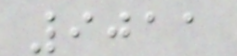9011
